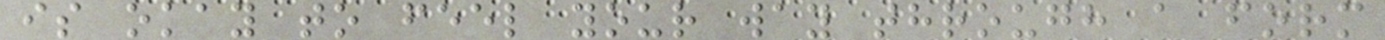is okay to feel your way through a form
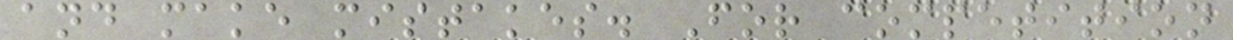and make mistakes. For competition
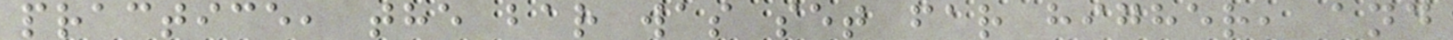practice, the bar was set far higher, and
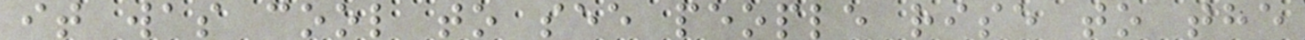it was cool to see people rise to the
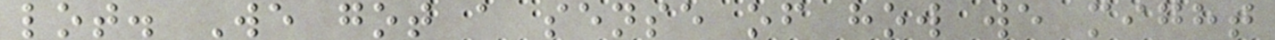lot. We got a sense of how we might
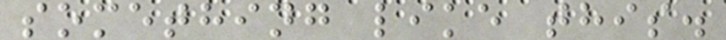something like this.
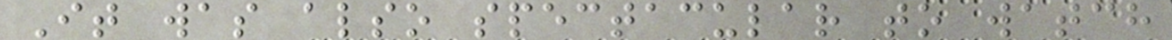It was also spectacular to watch
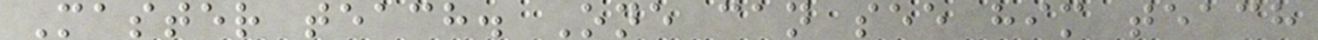Master teach. One can see him teach
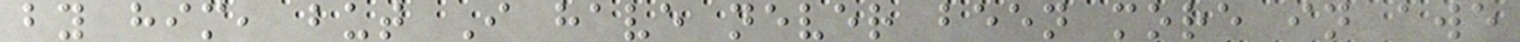by him, but I have never been more in awe
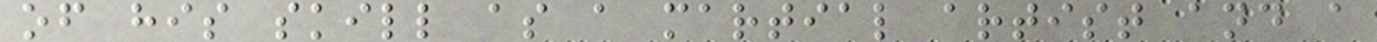of his skill as a martial artist and a
